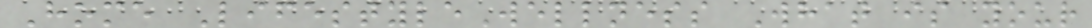Home LifestyleWellness What is your
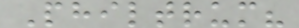Philtrum?
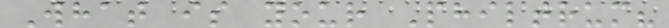What is your Philtrum?
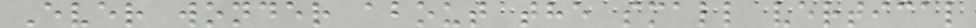Ever wonder about the small vertical
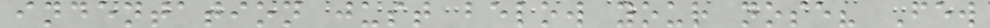indentation just below your nose? Few
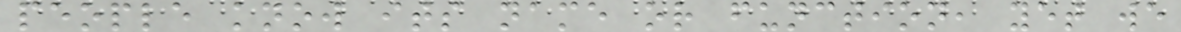people know its name or function, yet we
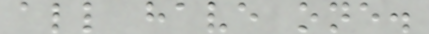all have one.
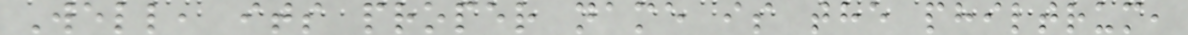Well, its proper name is the philtrum,
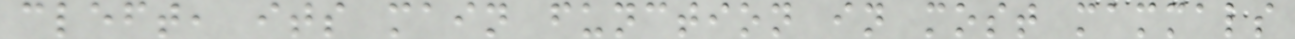cleft, its main function in most mammals
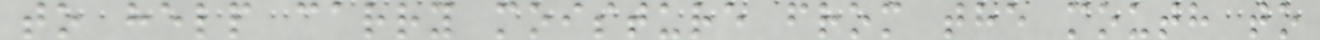to help carry moisture from the mouth to
